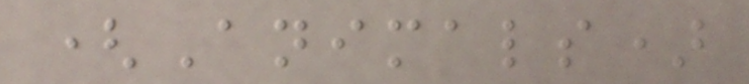(Animals)
